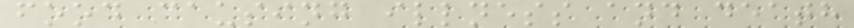food causing illness and death
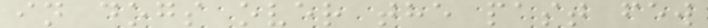in dogs over the past few
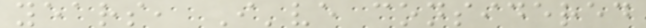years, I've considered
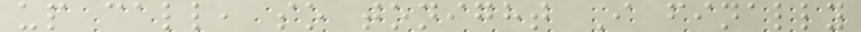up call, so tonight I finally
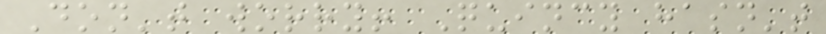Don't worry! Quincy hasn't
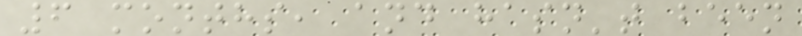6 months, and hasn't been
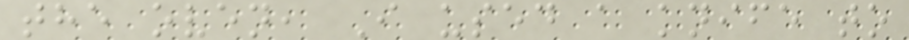the oven, I used a knife to
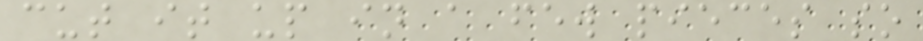cut it up in a few pieces so
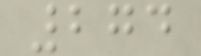274
